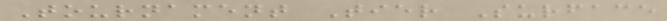Tournament Tier Surface
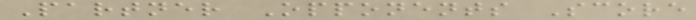Partner Opponents Score
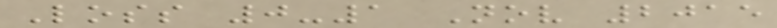Loss 0-1 Nov 2015
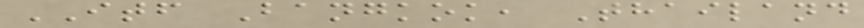ITF Bangkok, Thailand
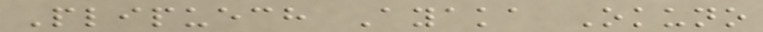Plipuech Ayaka Okuno
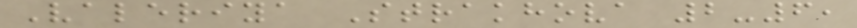Valeriya Strakhova 2-6,
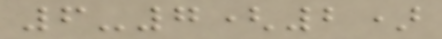6-7(2)
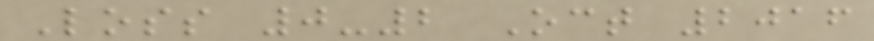Loss 0-2 Oct 2016
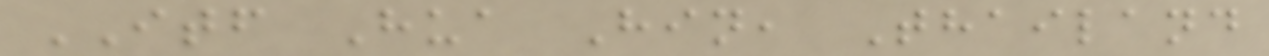ITF Hua Hin, Thailand
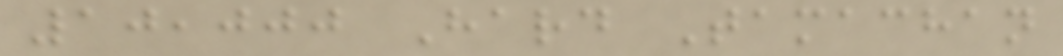10,000 Hard Tamachan
